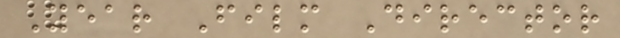Year Film Director
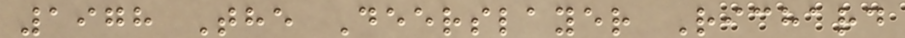1978 The Deerslayer Richard
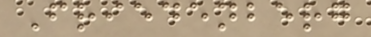Friedenberg
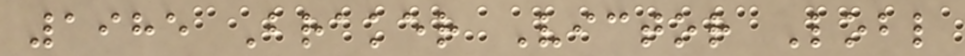1985 Braker Victor Lobl
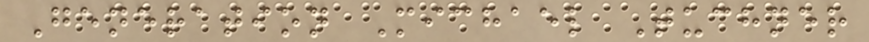Generation Michael Tuchner
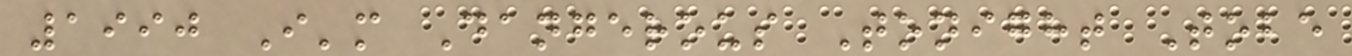1990 I'm Dangerous Tonight Tobe
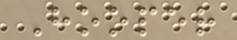Hooper
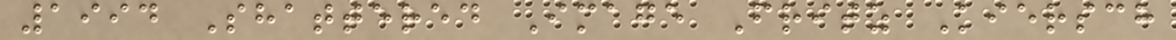1994 Shattered Image Fritz Kiersch
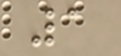1
